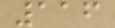116
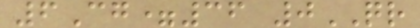6Cg=36 0QR
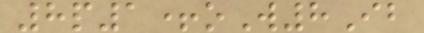8p1+oW8Ib
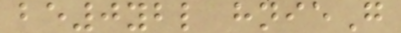be0ybl hnieG
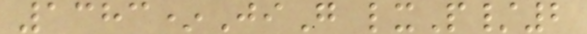1383*JiG lxP/2
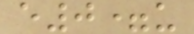e0=u
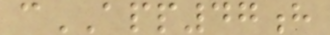cAPP47h
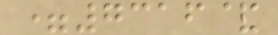=7316&
